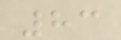83
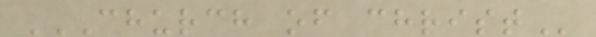CHURCH OF CHRIST
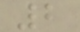2
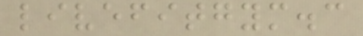livefitgym.c
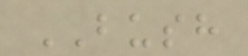BUSH
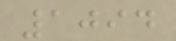1094
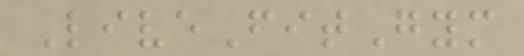LiveFitGym
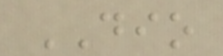DIO
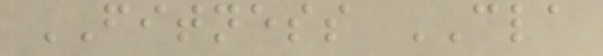FITNESS CLA
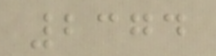2374
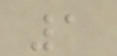1
